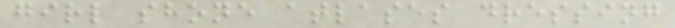girl shone atlases dressing
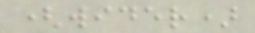(wider)
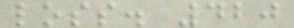loss. 420
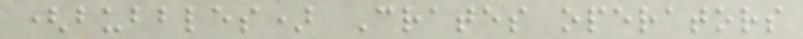(bubbles) Crates operators
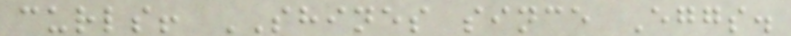curls! SHINES since Eggs.
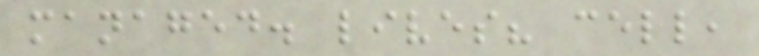managed. lives? cell,
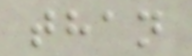than
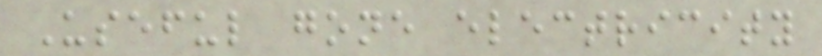Useful gone electricity
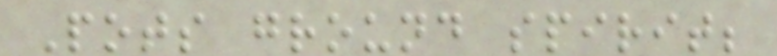Pots ground spirit;
